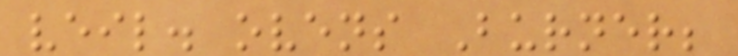veil. ovens Burner;
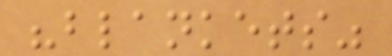"blankets"
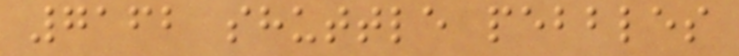7162 shuttle pebbles
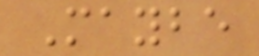Maybe
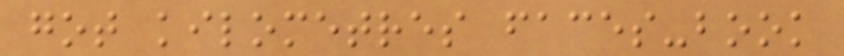got kilometres faces-book
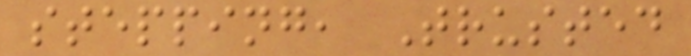stepping, Trusted
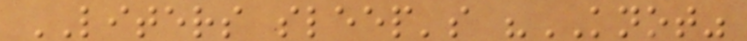LITERS sleep's "KNOT"
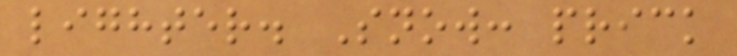lighter. Snow: prick
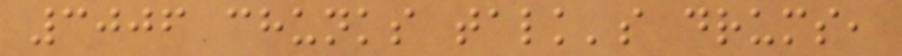3006 chunks talk's drums,
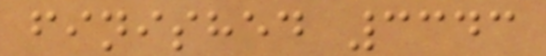finished 3343
